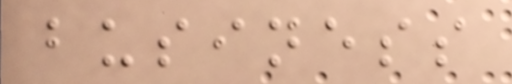business
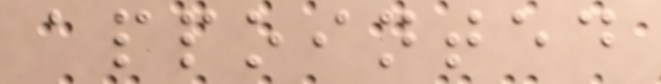appointed
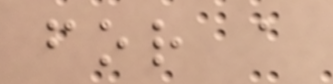for a
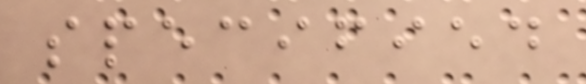specified
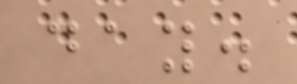day.
